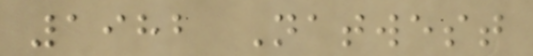1982 Natwest
